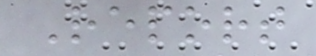Report
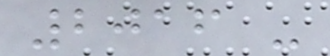2016 -
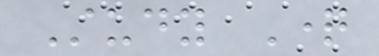Study Question
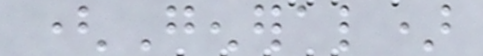(General)
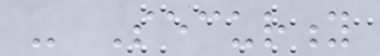- Security
